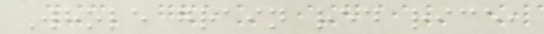Whole grain red rice,
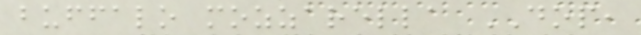buffalo mozzarella DOP,
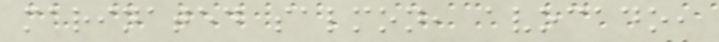marinated salmon, avocado,
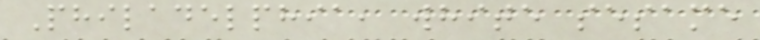Philadelphia, white sesame
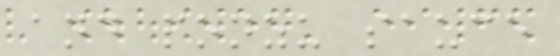and ponzu sauce
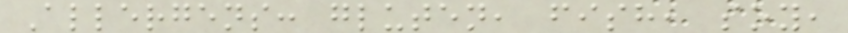Allergens: gluten, fish, soy,
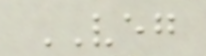VEG
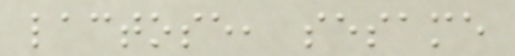lactose, sesame
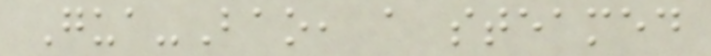Gua-Bao, a steamed
